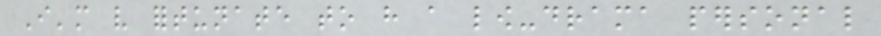I'm very fortunate to have a low-drama personal
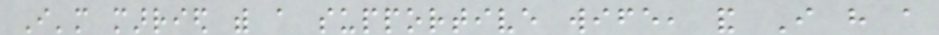I'm married with a supportive wife, and I have a
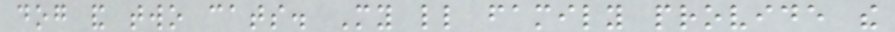dog and two cats. My little family provide the
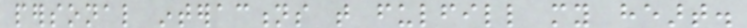personal interactions that fulfill my heart.
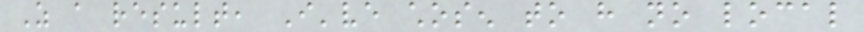As a result, I've chosen to have no local
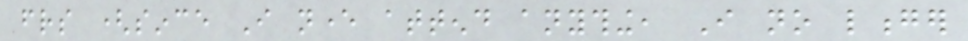friends (since I never attend anything, I no longer
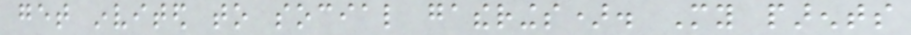get invited to social gatherings). My parents
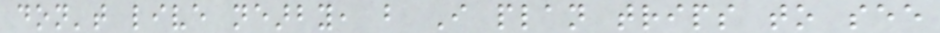don't live nearby, but I plan trips to see
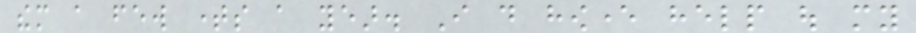them a few times a year. I do however help out my
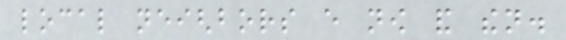local neighbors every now and then.
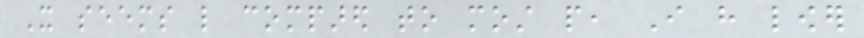It seems like compared to most people, I have lower
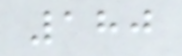180
